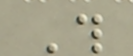This
